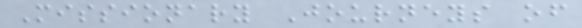Missionary Journeys of
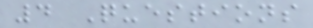4 Questions
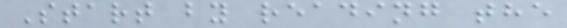Start by reading the
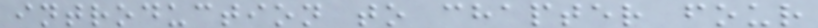introduction to chapter four
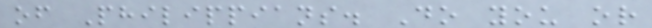of Philippians. Do you or
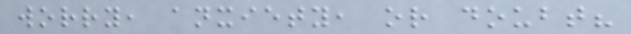worry, anxiety, or doubt?
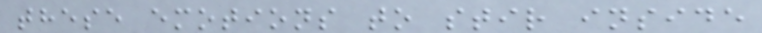these emotions to stir inside
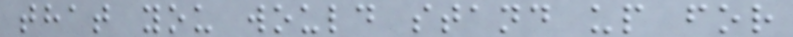that you would stand up for
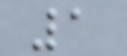1
